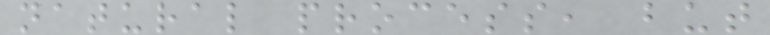natural process, but
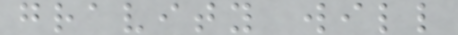gravity will
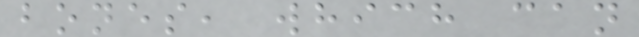bones, which can
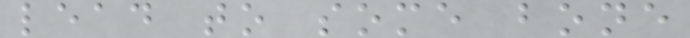lead to some bone
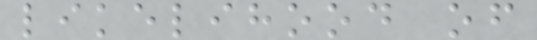likelihood of
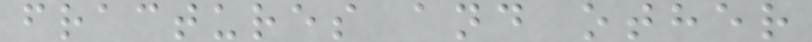fractures and other
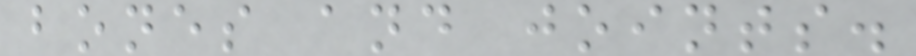bones and joints.
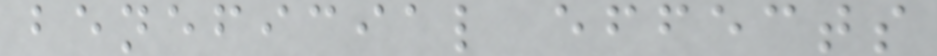beneficial effects
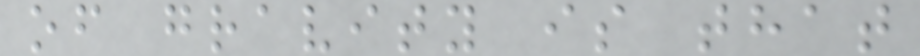of gravity is that
